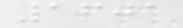1601
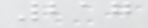217
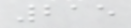215
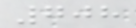708
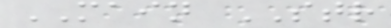MAIN STR
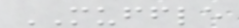MUFFLE
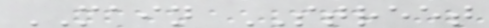MAIN STREET
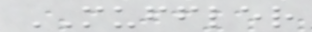MUFFLER
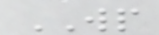WP
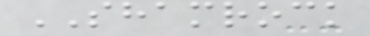SHAMROCK
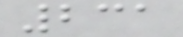231
